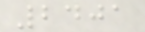2401
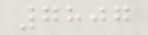7807
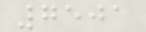7501
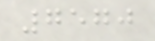7570
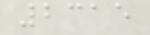2315
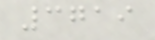3719
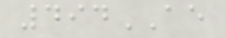494AE
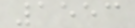1553
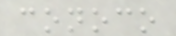conoco
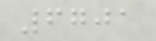6701
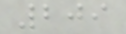209
